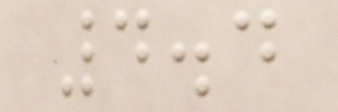4.4
